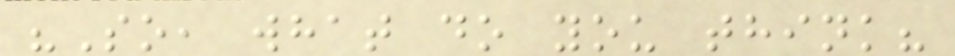"So, what do you think?
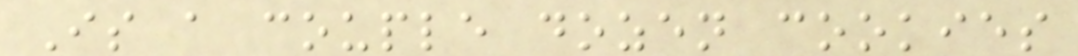Is a couple dozen cookies
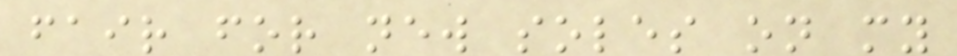fair for new soles on my
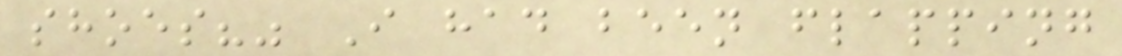shoes?" I had been flapping
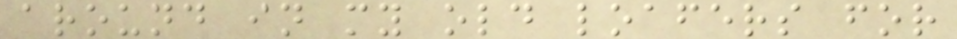around in my old loafers for
